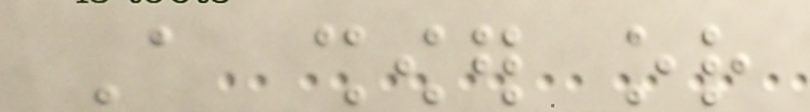A shower or
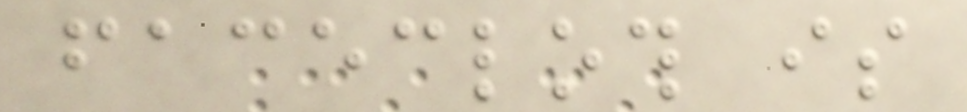facecloth is
